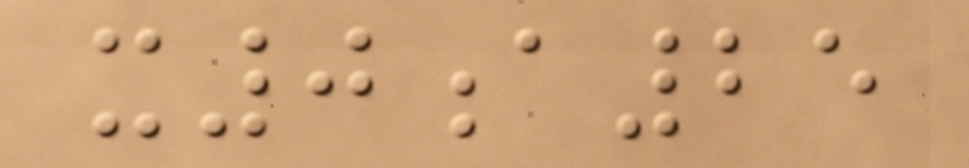x0a25
